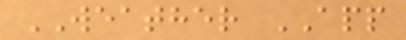WEATHER APP
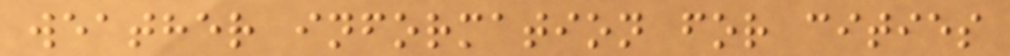weather information for cities
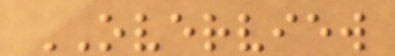OVERVIEW
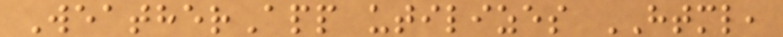WeatherApp utilizes HTML,
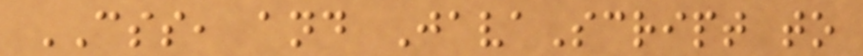CSS, and JavaScript to
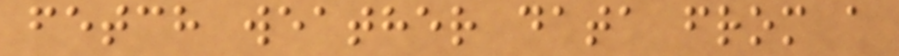fetch weather data from a
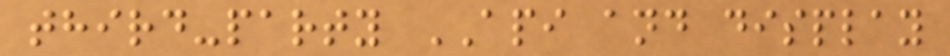third-party API and display
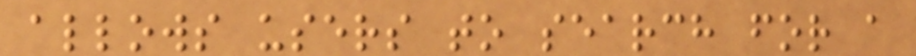allows users to search for a
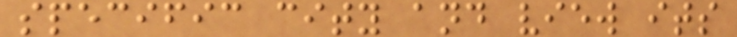specific city and view its
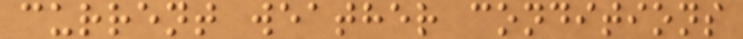current weather conditions
